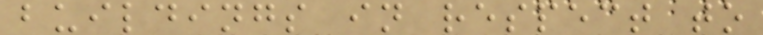buildings in respect to
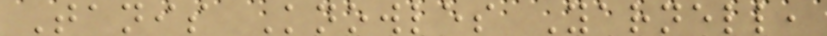Tanis Knowles Yarnell,
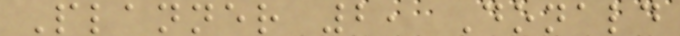Planner 2, Donald
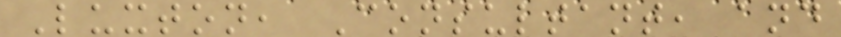Luxton, Consultant, and
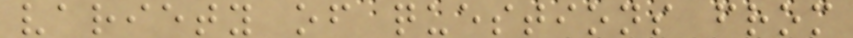variety of questions from
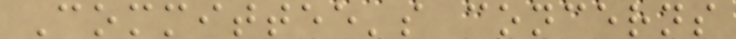Committee's concerns
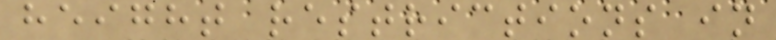height restrictions in
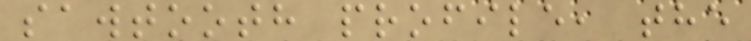sawtooth profile, the
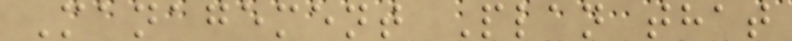Management Plan that
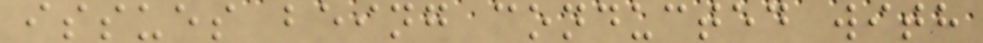issues being conducted with
